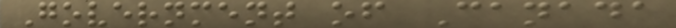Government of Canada
